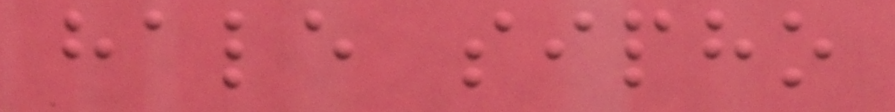hale sipho
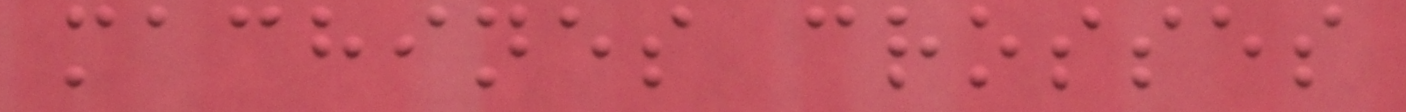machines crosses
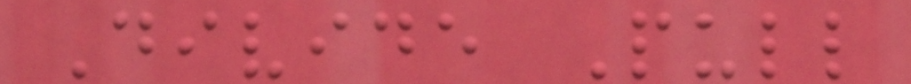Divide Pull
